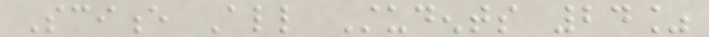Science All Students 24%
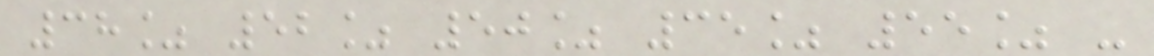38% 52% 50% 35% 55% -
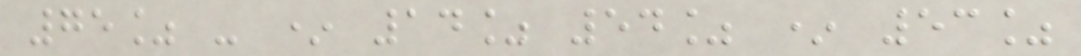75% - * 14% 54% * 53%
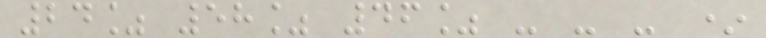24% 58% 46% - - - *
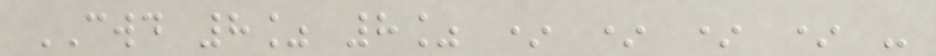CWD 8% 8% * * * * -
